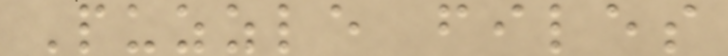Puzzle files
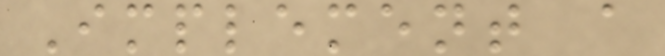Implement a
